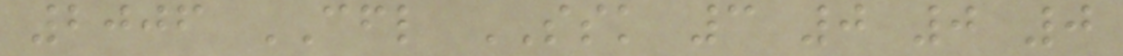2006 CFL SSK 3 0 0 0
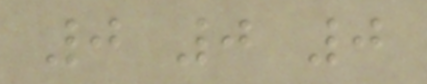0 0 0
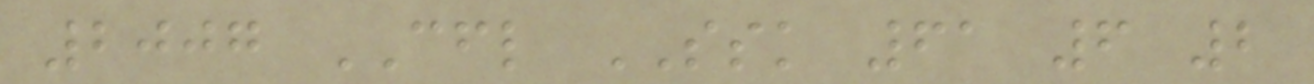2007 CFL SSK 61 6 2
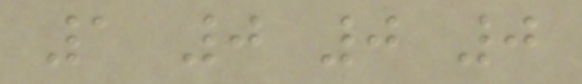1 0 0 0
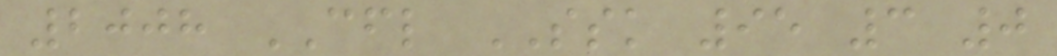2008 CFL SSK 95 3 0
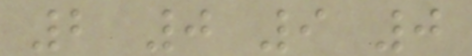2 0 9 0
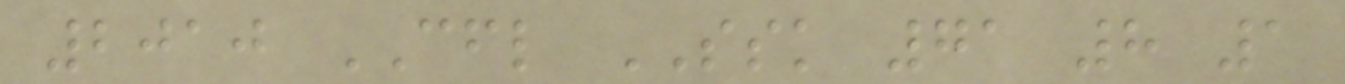2010 CFL SSK 71 8 1
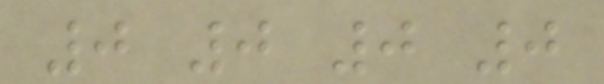0 0 0 0
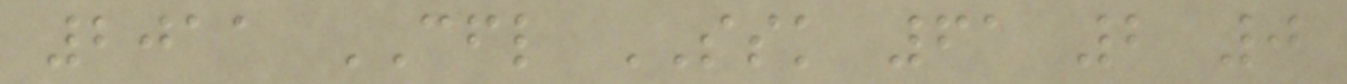2011 CFL SSK 61 2 0
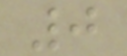0
